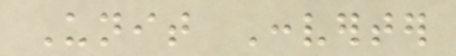Unit Converter
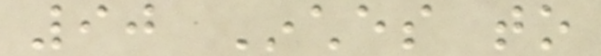90 Inches to
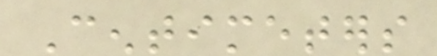Centimeters
